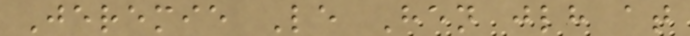Jeremie Le Hen jlh at
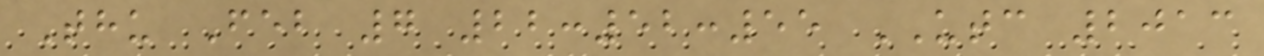Thu Feb 7 22:52:55 UTC 2013
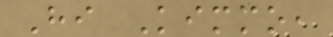Hi Kimmo,
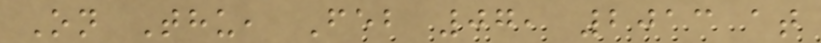On Thu, Feb 07, 2013 at
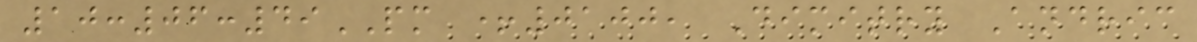10:06:49PM +0100, Dimitry Andric
